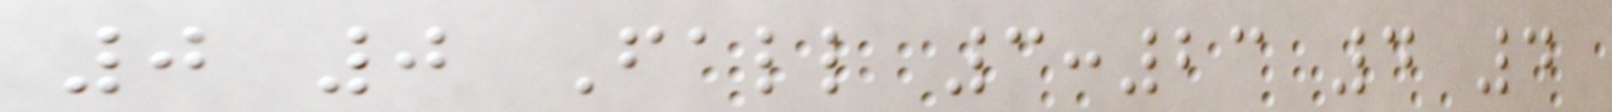0 0 Fall 3:23 4 4
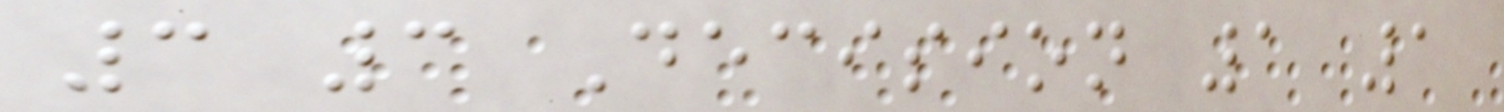3 3 Decision 1 1
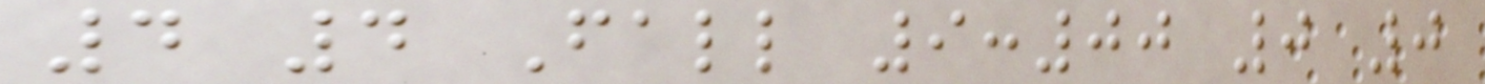4 4 Fall 9:00 0 0
